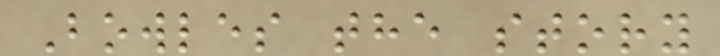Bowles the story
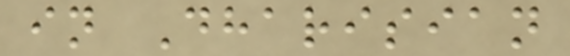in Dharisian
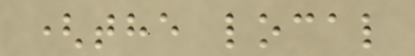(the local
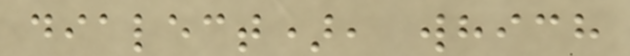dialect), which
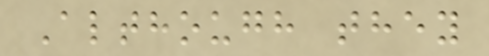Although they
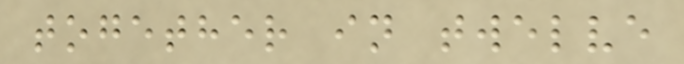together in twelve
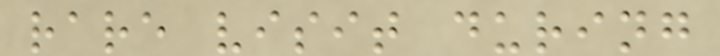rare visit during
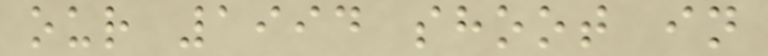our 1994 shoot in
